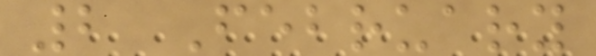2 February
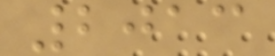2013
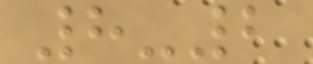8-2
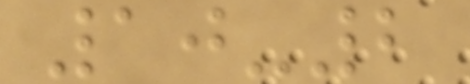10-2
